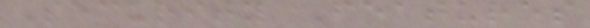Security Features
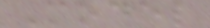Model
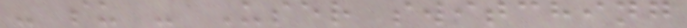- su - User switching
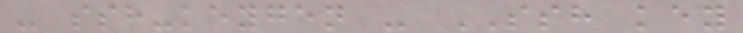- ssh-keygen - SSH key
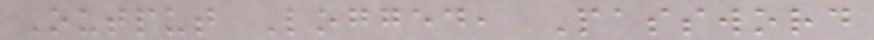Output Logged, Password
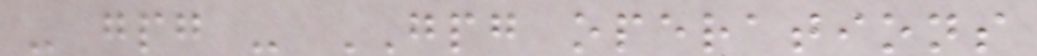- gpg - GPG operations
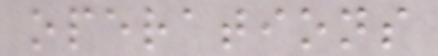operations
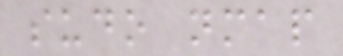sudo nmap
